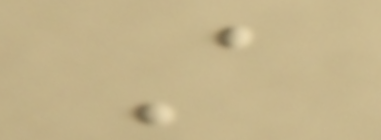A
